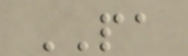PA
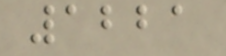1221
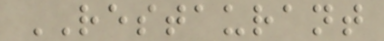RESTAURANT
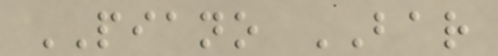PIANO BAR
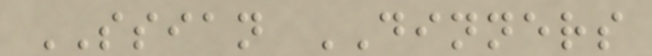SSIAN DINNERS
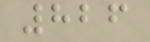826
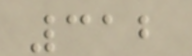312
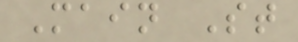Main St
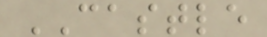CASTLE
